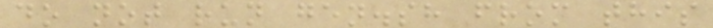do not run gen.sh from this
